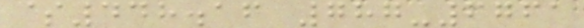$448.16 787-6761
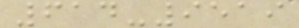614-9519
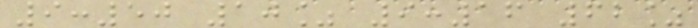9:50 10% 9:16 62%
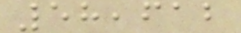58,612
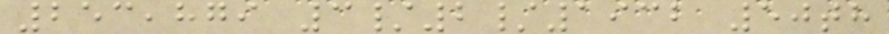253,879 3/2/1932 50th
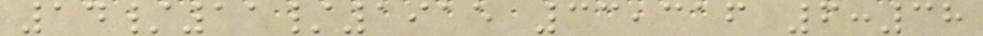14/11/1915 33,316 6:38
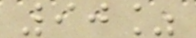90%
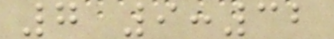7 9:32
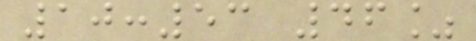10:53 46%
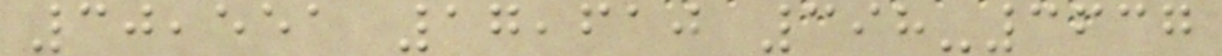30,551 17,610 398-3637
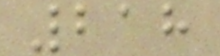218
